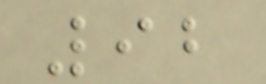92
